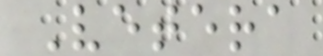Vetera
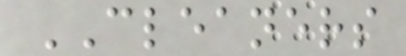CLEANERS
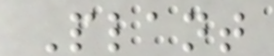Plant
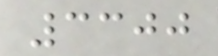3300
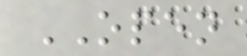OPEN
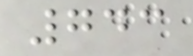743
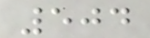504
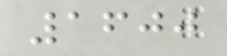1600
